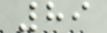89
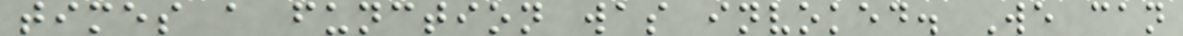times a function was invoked. We can
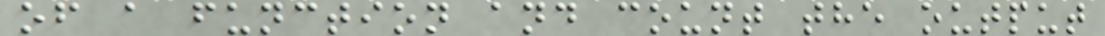of a function and count the output
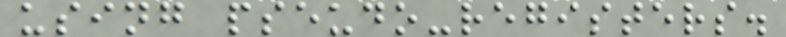using pseudo-registers.
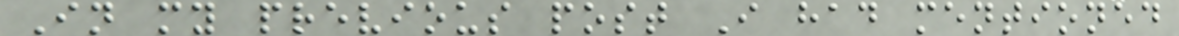In my previous post I had mentioned
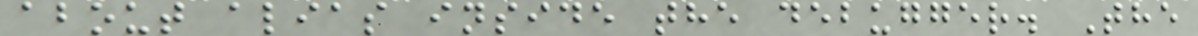about alias inside the debugger. The
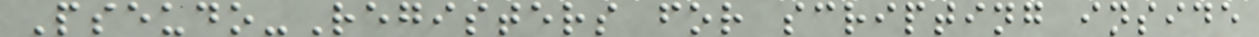Pseudo-Registers for scripting inside
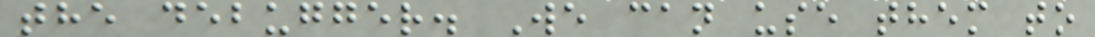the debugger. We can use them to
